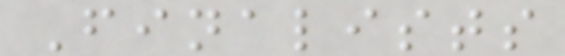Finalists
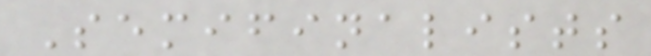Semifinalists
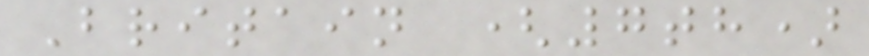Britain (7th)
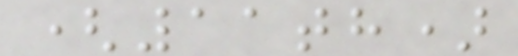(11th)
